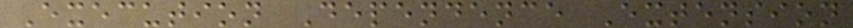Execution Dependence Extension
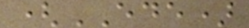(EDE)
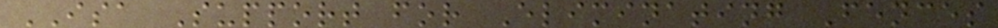ISA Support for Eliminating Fences
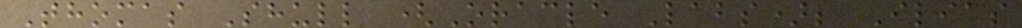Thomas Shull (Oracle Labs); Ilias
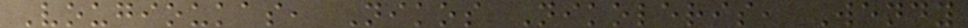Vougioukas, Nikos Nikoleris, Wendy
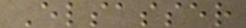Elsasser
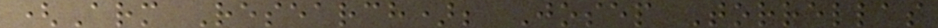(Arm Research); Josep Torrellas
